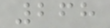268
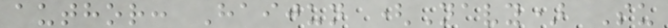author: Haijun (Navy) Su
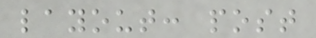layout: post
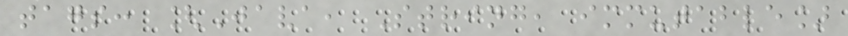tags: [Java, String, immutable]
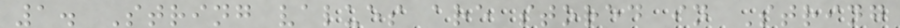1. String values are stored in String
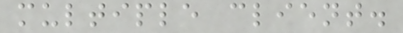multiple client.
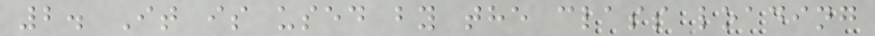2. It is used by the class loading
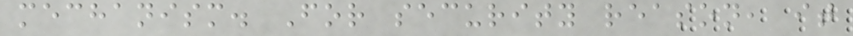mechanism. For security reason, it
